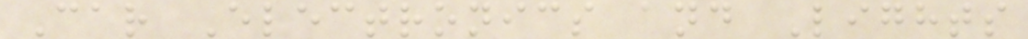Car Electronics and Lights
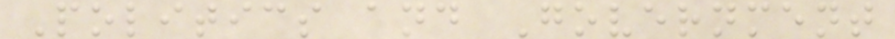Politics and Government
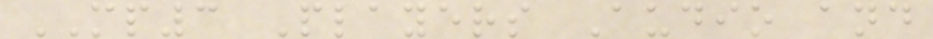MP3 Players Audio and
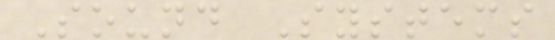Sound Systems
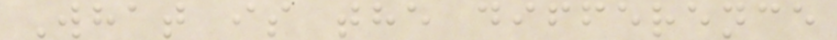What is the difference
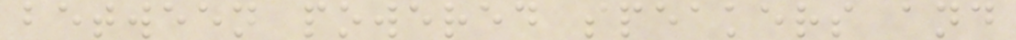between powered speakers and
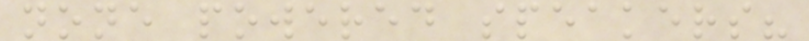none powered speakers?
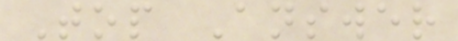Top Answer
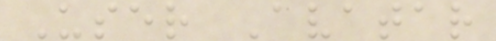User Avatar
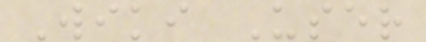Wiki User
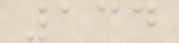134
